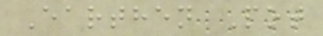Earthen Pot
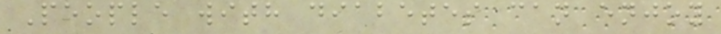People with diabetes can enjoy
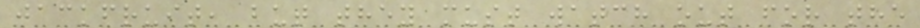jackfruit, but they must watch out for the
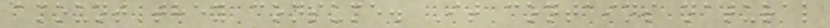amount they consume. It contains natural
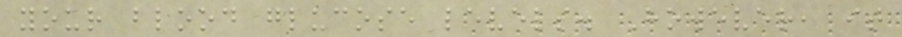your blood glucose levels. However, it
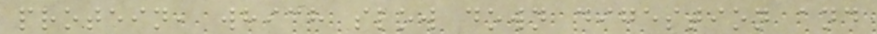protein, which slow down digestion and
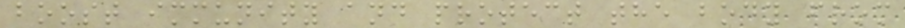boost immunity and protect the body from
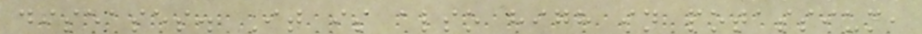diseases. It is also high in potassium,
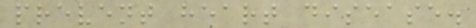prevent heart disease.
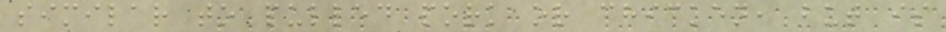similar to pulled pork or chicken, but is
